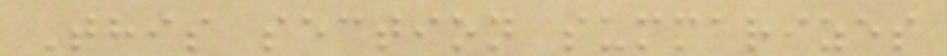This section summarizes
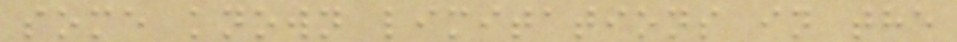some known limitations in the
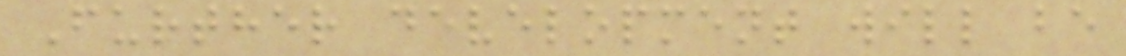Further development will be
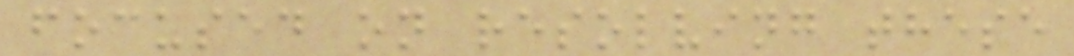focused on resolving these
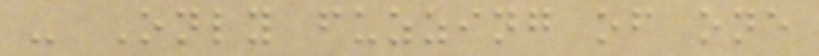- Only fuzzing of one
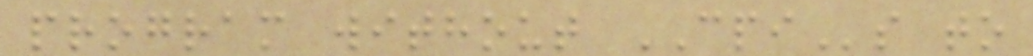program without CPIs to
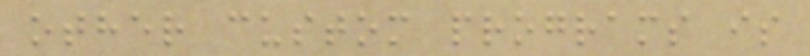other custom programs is
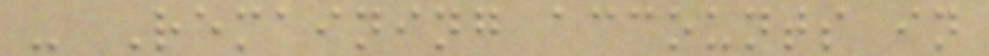- Remaining accounts in
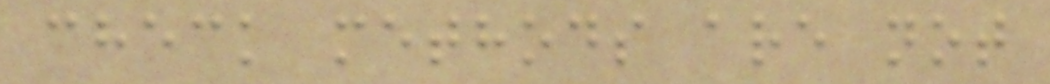check methods are not
